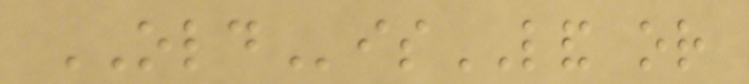OLDisLAND or
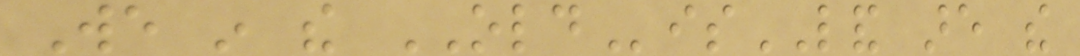We in the OLDisLAND are the
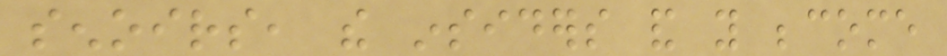senoirs, the insiders and you become
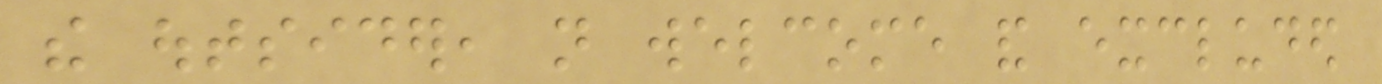the outsider, not welcome and excluded
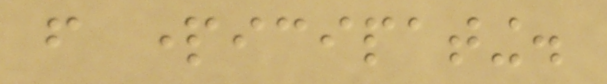from participating.
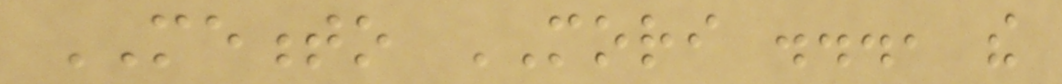MEMENTO MORI ..., the
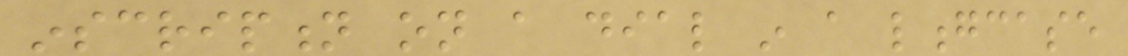inscription on a dial in a longcase
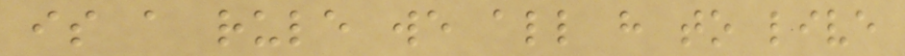is a rule we all have to live
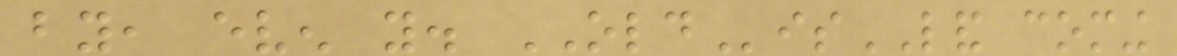by, even you. OLDisLAND coming
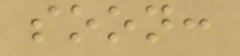soon:
